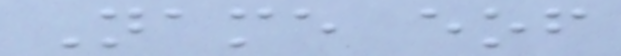Name eof
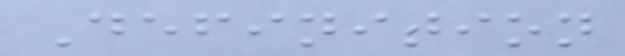Definition
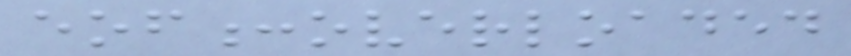eof:overloaded
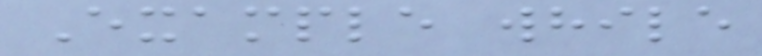Example while
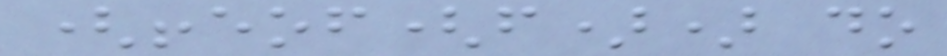(!eof(f)) do
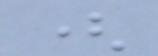(
